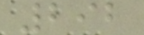292
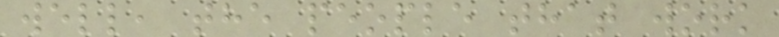well, the people that work
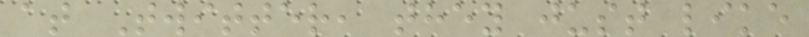at Twitter, they just like
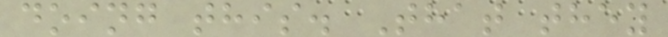doing this. That they
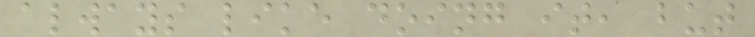always like doing it, but
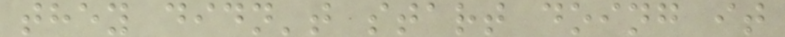they didn't start doing it
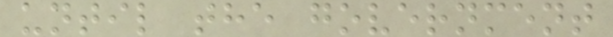until the government
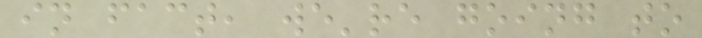in fact, we're going to
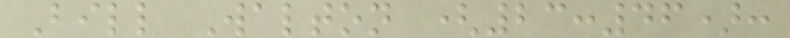Bill Walton (23:46):
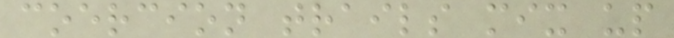coercion trails mix up
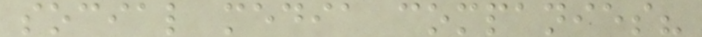social media companies?
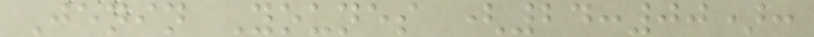Jenin Younes (24:00):
